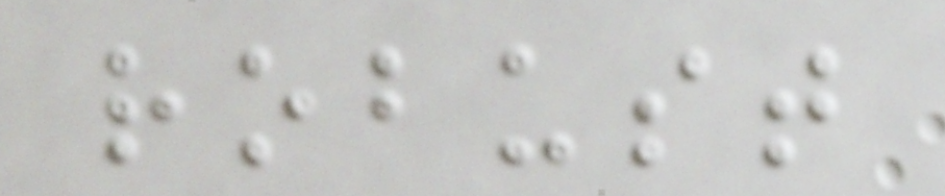robust
